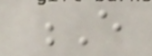E
